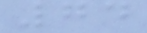74
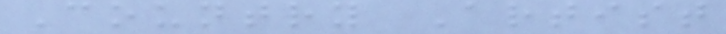Country Artist
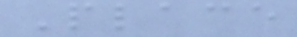Place
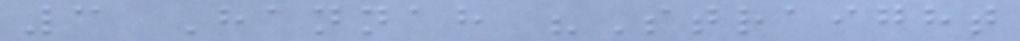3 Hannah "Straight
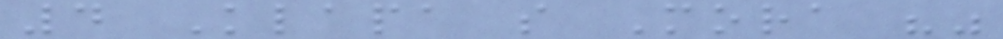4 Klapa s Mora ""
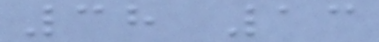38 13
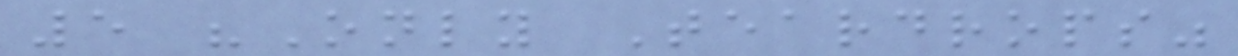5 "Only Teardrops"
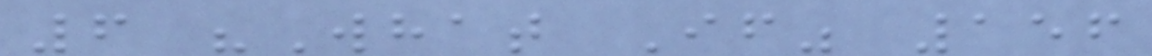6 "What If" 156
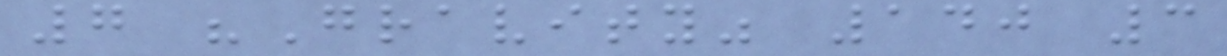7 "Gravity" 140 3
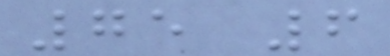75 6
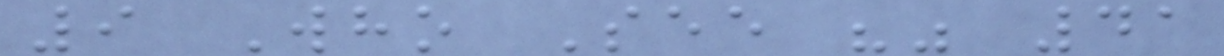9 Who See "" 41
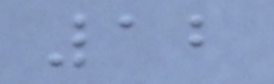12
